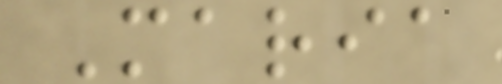Maria
